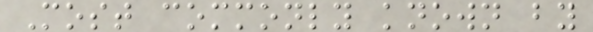Most commonly known by
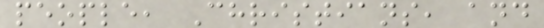people, Christians, and
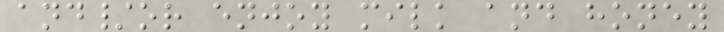and/or enjoy milk and honey
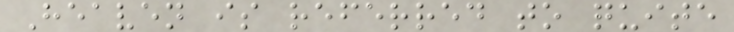Heaven is referred to quite
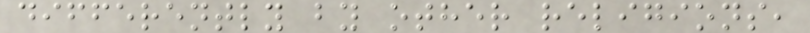differently by other religions,
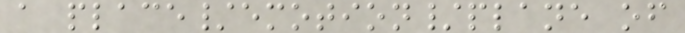a place/emotion/plane of
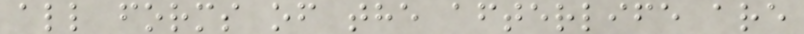all forms of the afterlife are
